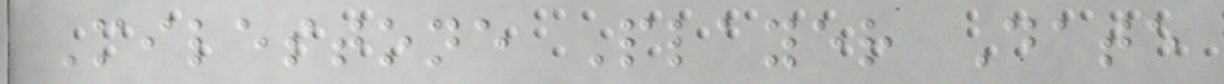Milestone Player Date
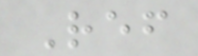Ref
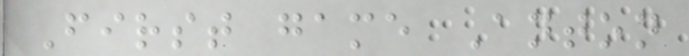First game Anton
